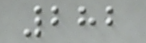282
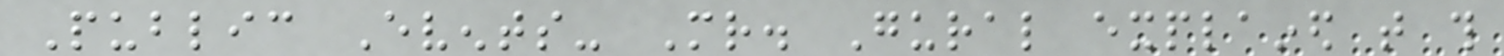Public Events- Mr. Gural explained that this
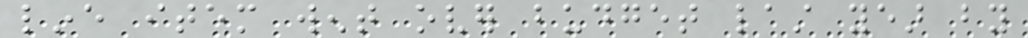line item went over budget last year by
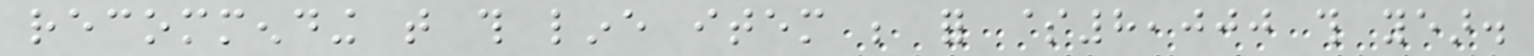recommending that this line item be for $8,000 this year.
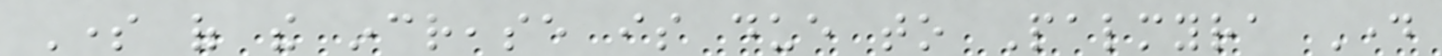Some of the increase is due to Palmyra Day
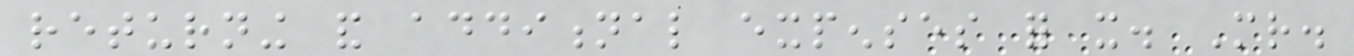returning and additional expenses for it. Mr.
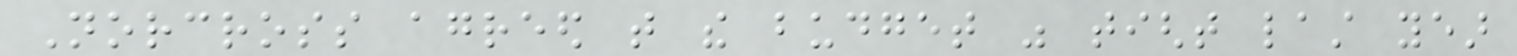Norcross agreed that the budget was tight last year
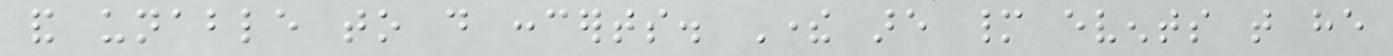and unable to do concerts. There are many events that he
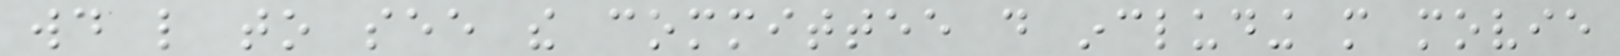would like to see the committee do including more movie
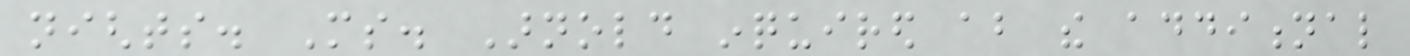nights. Ms. Arnold inquired about the additional
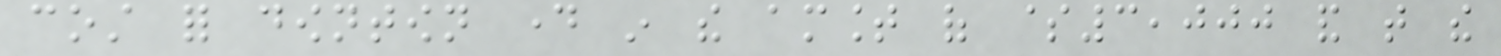cost for downtown day in the amount of $3,000 and that the
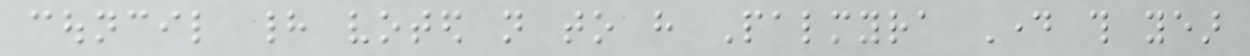council had voted not to have Palmyra Day this year
